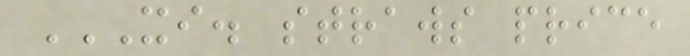XI. STRAWS PRICE
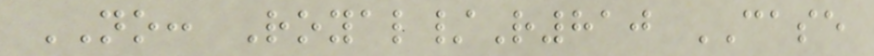NO: Royal/R810 CASE
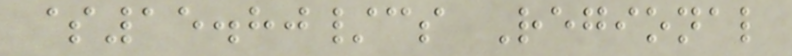$15.80/cs Regional
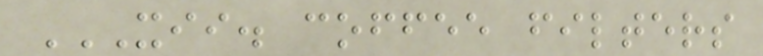XII. COFFEE FILTERS
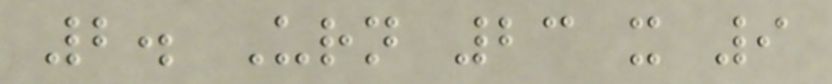2. Urn 23 x 9
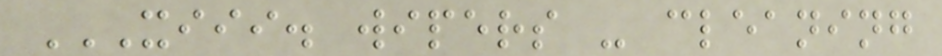XIII. WIPERS - CLEANING
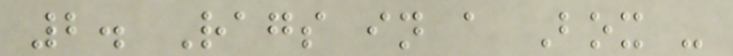2. Rags in a Box -
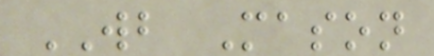WB Mason
